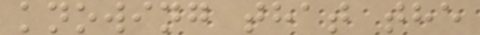knowing that the
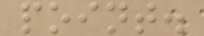point.
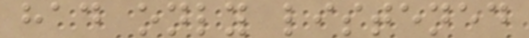had only listened
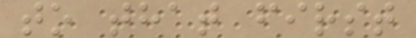to that first
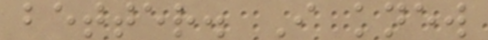better. I knew
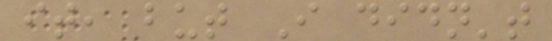it, but I didn't
